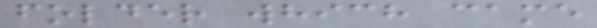folder which came
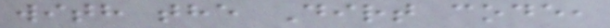with the Dirt code,
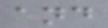and
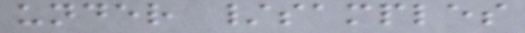under /samples
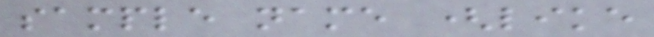sample name (like
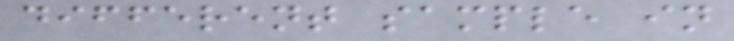different sample in
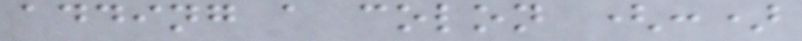adding a colon (:)
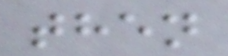then
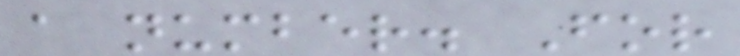a number. For
